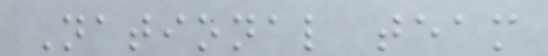National team
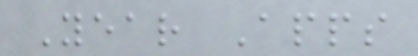Year Apps
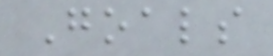Goals
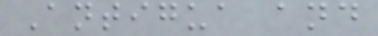Antigua and
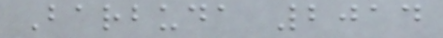Barbuda 2014
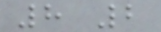8 2
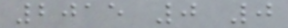2015 0 0
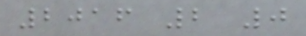2016 2 0
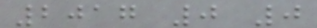2017 0 0
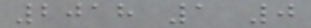2018 1 0
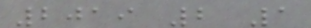2019 2 1
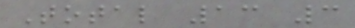Total 13 3
